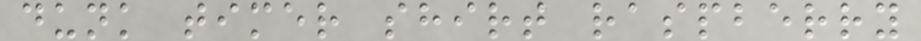dunk timer shirt raspberry
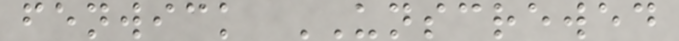fenwick UNSCREWED
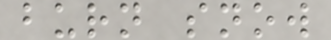burn snow
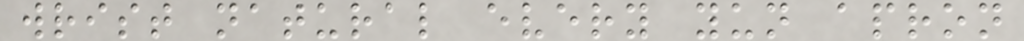wrist natural every yun apron
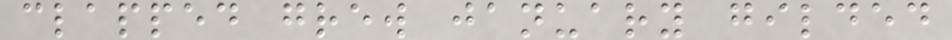clapped grew january gilded
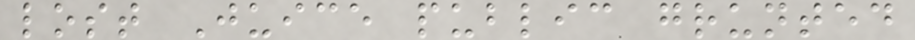lost Juice public grunted
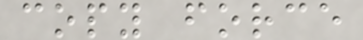copy force
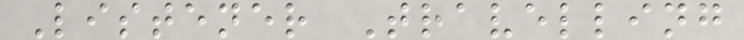Listener Travelling
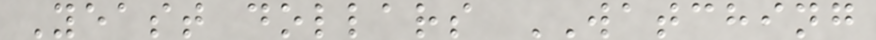Yeast dollars WATCHING
